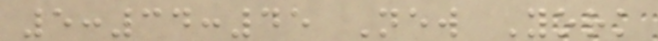5:34:45 New York
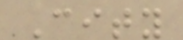City
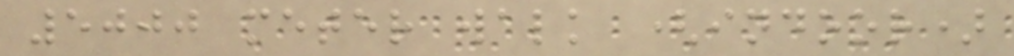5000 meter walk (indoor)
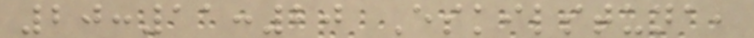20:11:20 Eskilstuna,
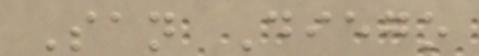San Diego
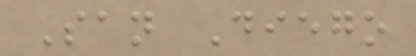San Diego
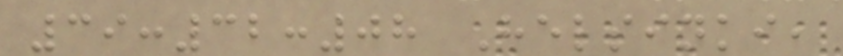39:32:08 Helsinki,
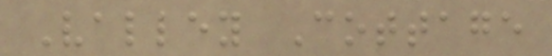Valley Cottage
